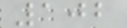102
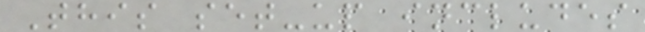This set-up includes
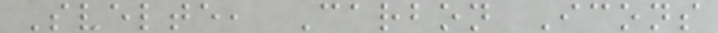Svelte, Carbon Icons
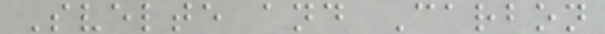Svelte and Carbon
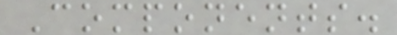Components.
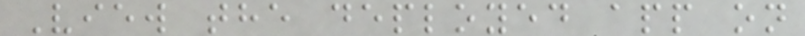View the deployed app on
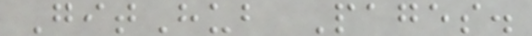GitHub Pages.
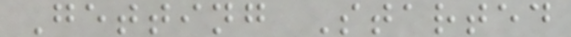Getting Started
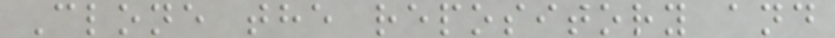Clone the repository and
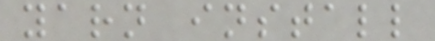yarn install
